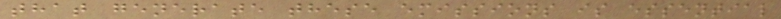that generate these emissions is essential
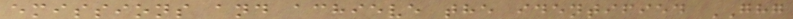emissions and achieve the identified GHG
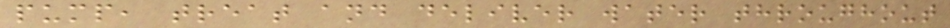pump, treat and deliver water throughout
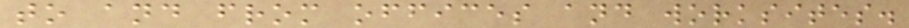to and from offices and worksites.
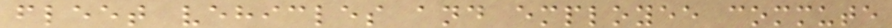fleet vehicles and employee commute
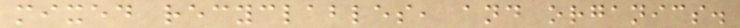mixed recyclables, and organics.
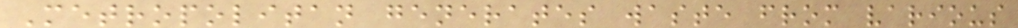Metropolitan generates waste from various
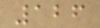126
